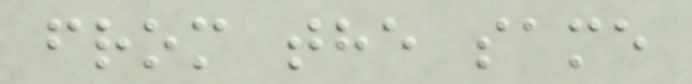from the same
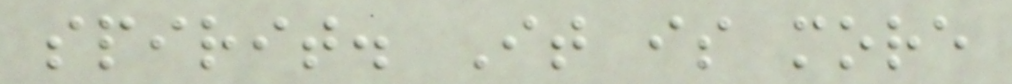spirit. It is more
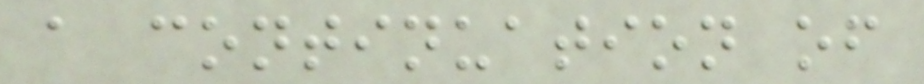a continuation of
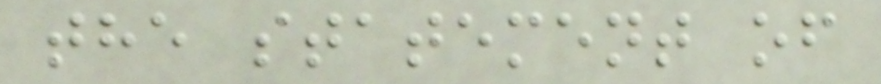the statement of
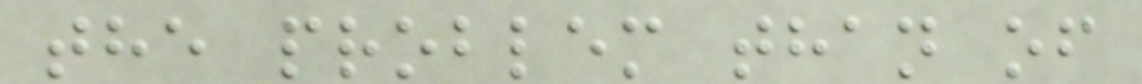the problem than of
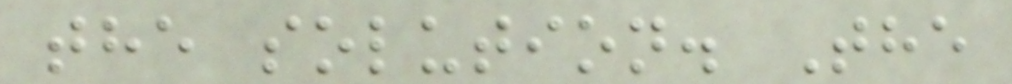the solution. The
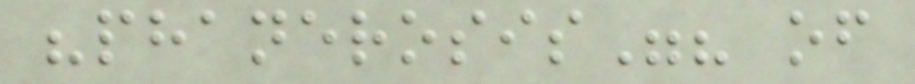"phanerosis"? of
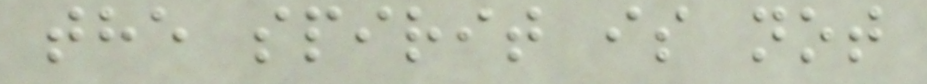the spirit is not
